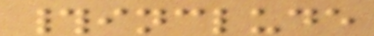#include
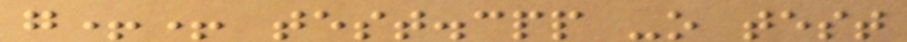g++ test.cpp -o test
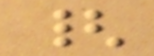{
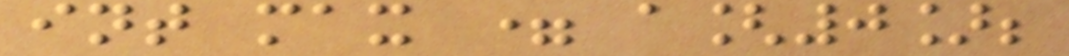int max = a[0];
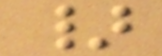}
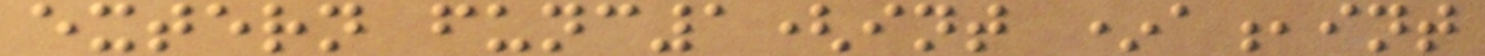extern func1(int *a,int
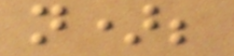n);
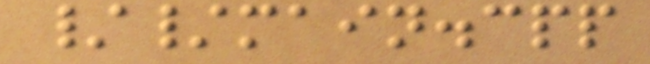//main.cpp
